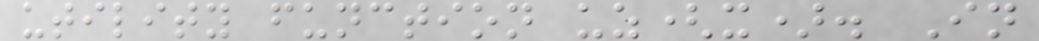utility function uz(x). In
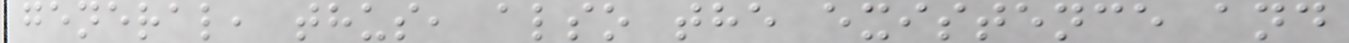general, thus, also the existence and
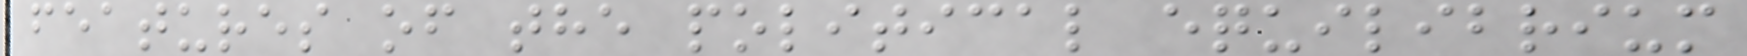features of the political equilibrium
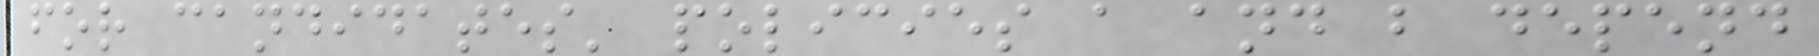for candidates' policies a and b depend
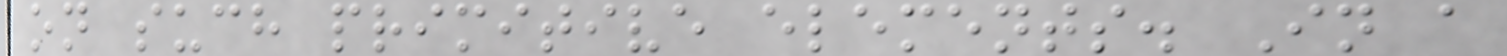on such primitive elements. In a
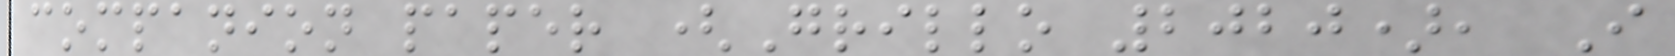companion paper (Grillo 2020), I
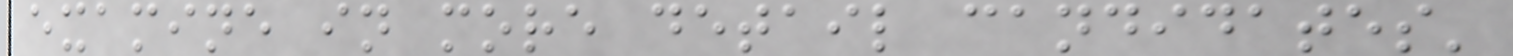examine in more detail candidates'
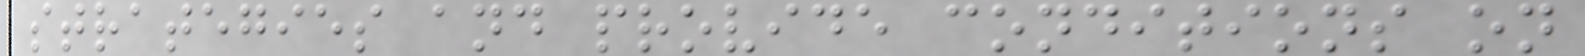strategies and provide conditions on
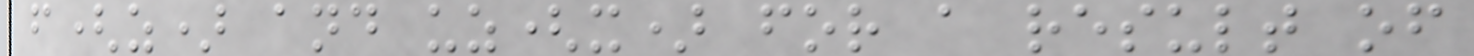f(z) and uz(x) for a result of
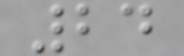24
